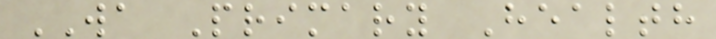WA Primary Health
